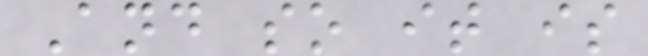And so it is
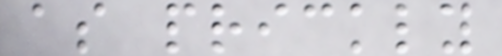as prickly
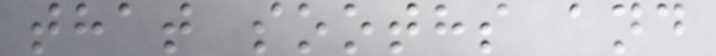that sooths and
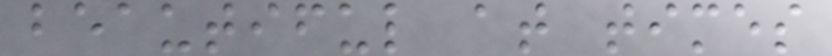beautiful at times
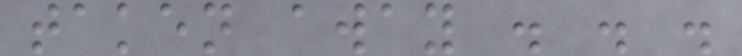taken away . . .
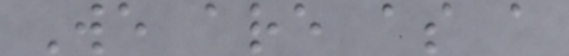We are as a
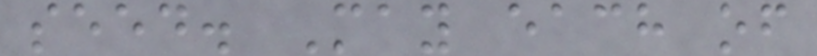seed. May each of
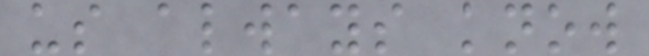us always know
